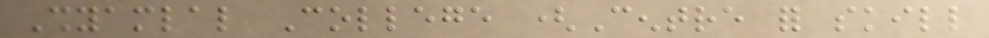Shyamlal College (Centre for skill
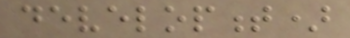development)
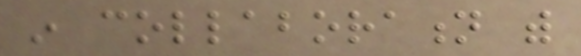in collaboration with
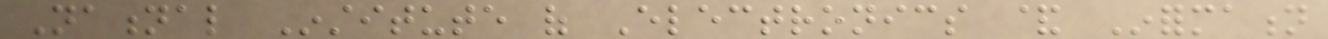National Institute of Electronics & Information
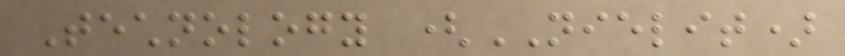Technology (NIELIT)
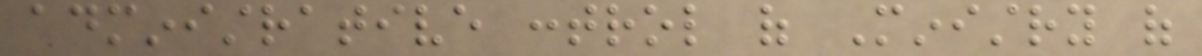administrative control of Ministry of
